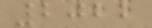2022
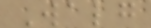Walg
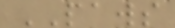PAWS
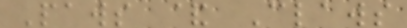Paws & Claws
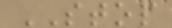STOP
